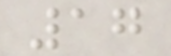17
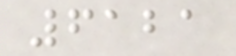6121
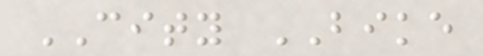CITY BIKE
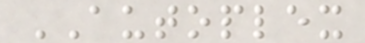AUTOPLEX
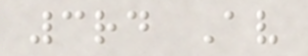3rd Av
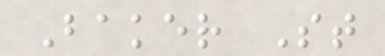Baker St
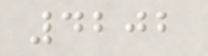4202
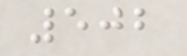502
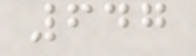647
